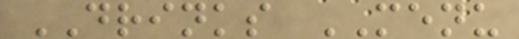DRINKS MENU
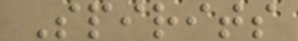Spirits
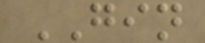GIN
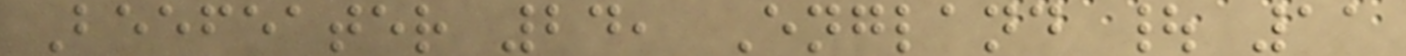Beefeater 24, England | 11
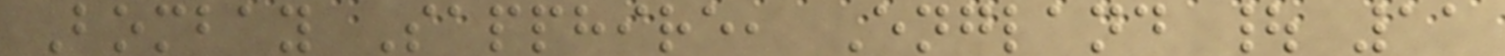Bombay Sapphire, England | 11
